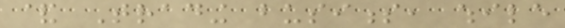& Trading business, while
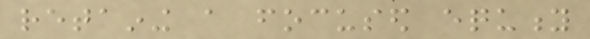retaining a focused equity
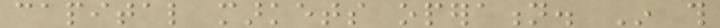capital markets operation. In this
